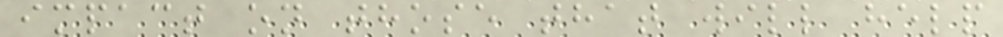impact on those that will help
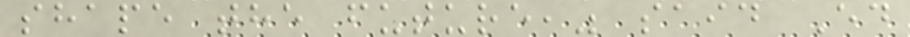shape the future," said Ed
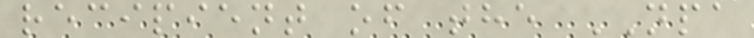recipient of the NPA
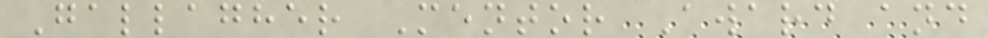Gallagher Mentor Award and
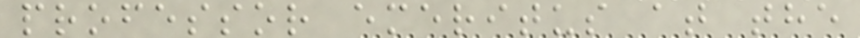professor emeritus at the
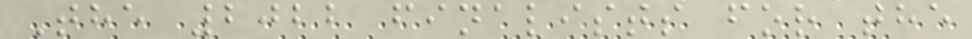The 2022 finalists for the
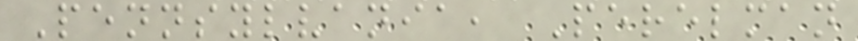Pennsylvania, Perelman
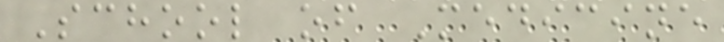School of Medicine
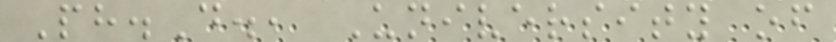Ph.D., University of
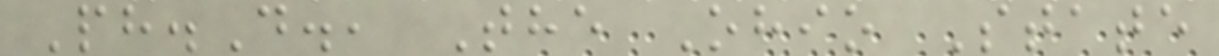Ph.D., The Ohio State
